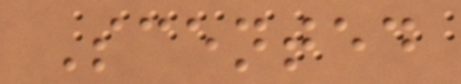Scented
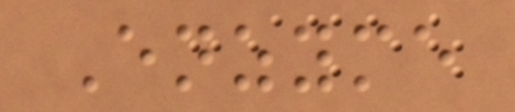Enzyme
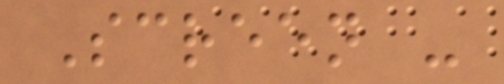Screen -
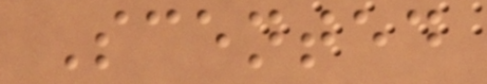Scented
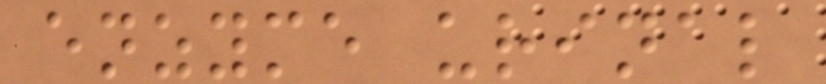enzyme urinal
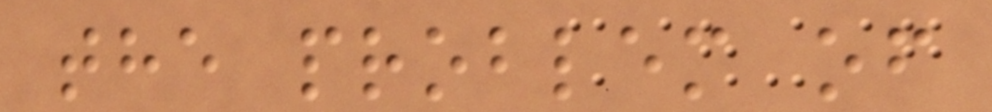the problem of
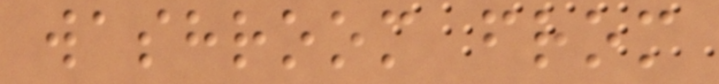washroom from
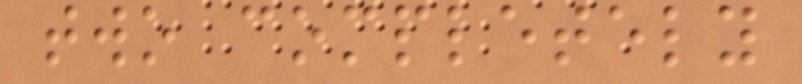two completely
